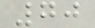70
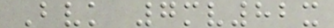Bvk 7mv82x
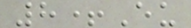8+Eu
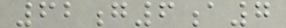62g6a7
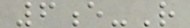6e-R
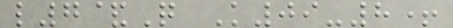l7&Q K09-8+
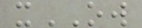xOW
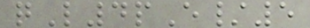qL4pE/5
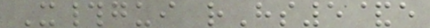X#gui rHs5&e
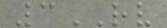3RV
